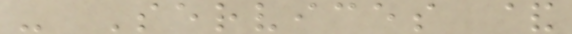- Services &
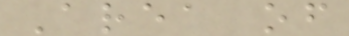Area of
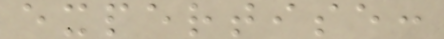expertise:
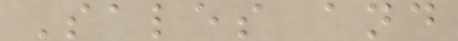Sales and
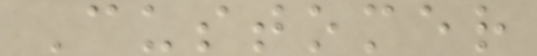Customer
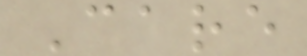Care
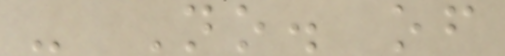- No. of
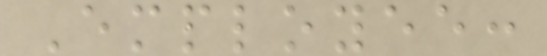Employee:
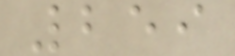259
